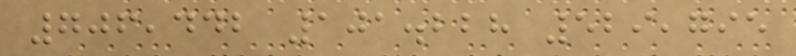706,442 101.228 529,795
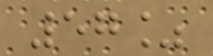57%
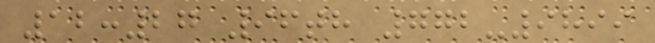12:27 96th 772-9899
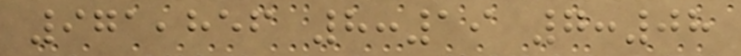971,856 8:19 7:08
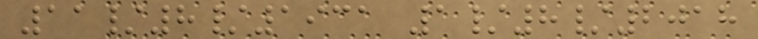11/8/1931 1/8/2018
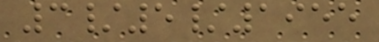3/5/1955
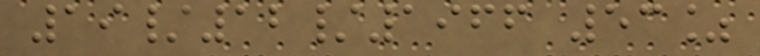19/12/1966 53%
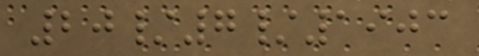20/7/1903
